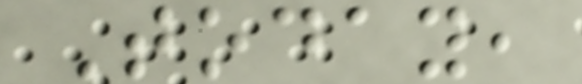Today,
